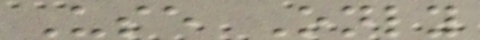Use Only
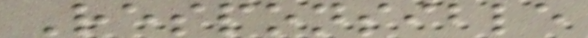Responsible
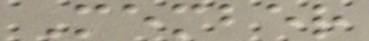Member
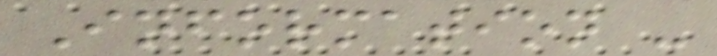Information -
